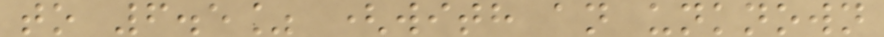to 6.5% (with an unknown
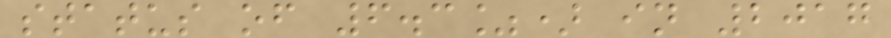status of 6.3%) in 2017
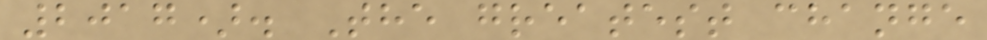2017). The greatest change
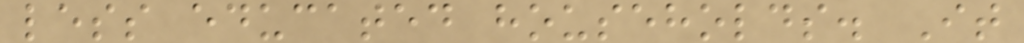less educated households. It
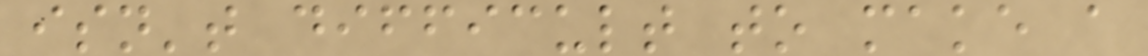isn't difficult to make a
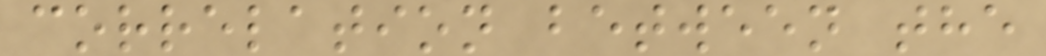correlation between the
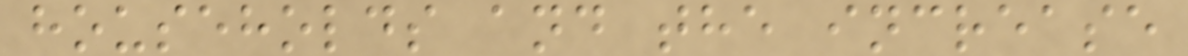households and the increase
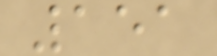151
